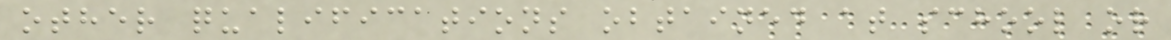other qualifications obtained at school or
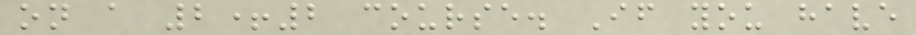on a 2+2 course. If you have
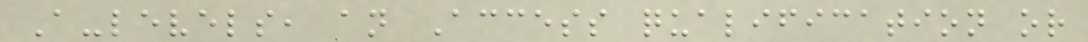A-levels, an Access qualification or
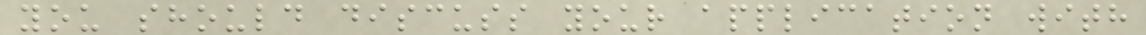you should discuss your application with
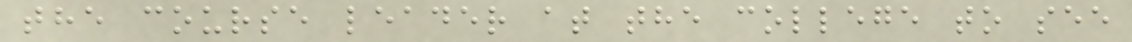the course leader at the college to see
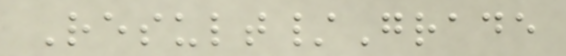Result/Grade
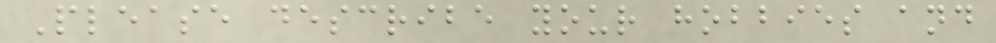Please describe your hobbies and
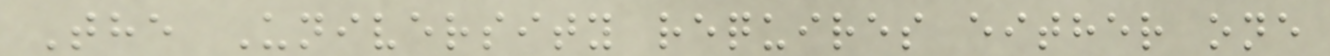The University requires either one
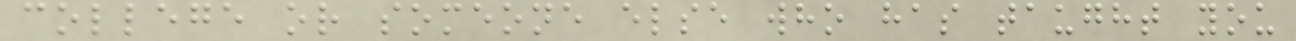college or someone else who has taught you
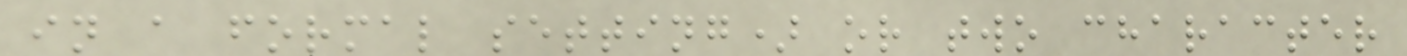in a formal setting) or two character
